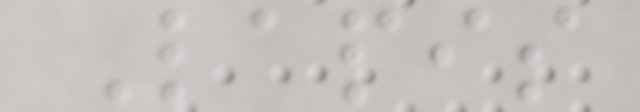Lapis
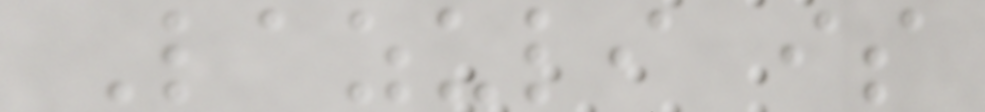Lazuli is
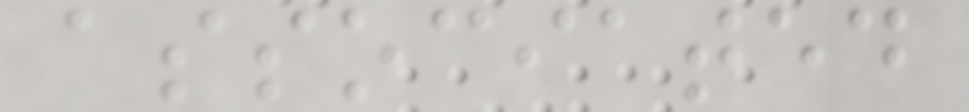associated
